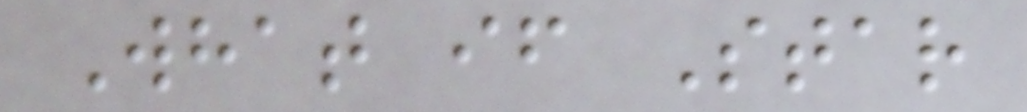What if Star
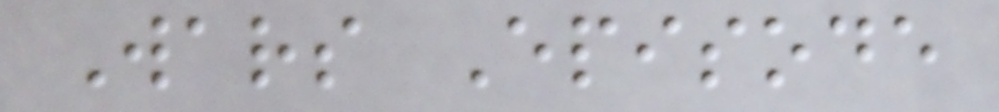Wars Episode
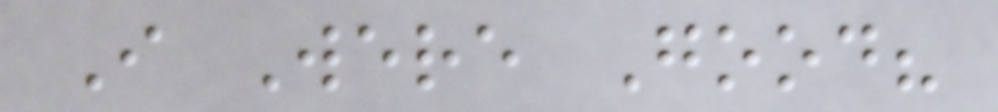I Were Good?
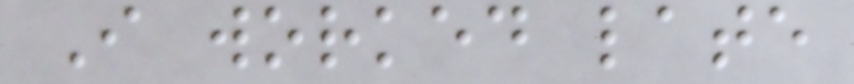I worked late
